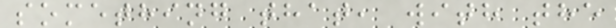something that, with the
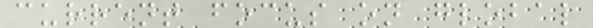current focus on global
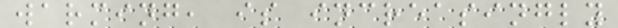warming, is increasingly
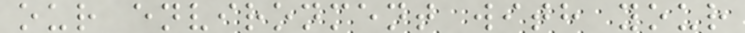our environment with your
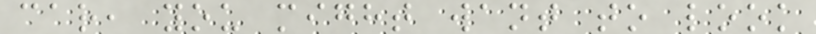car, you might want to look
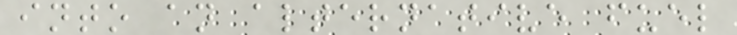into an alternative fuel
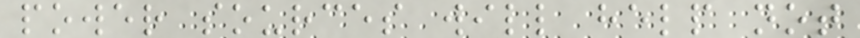power sources will help not
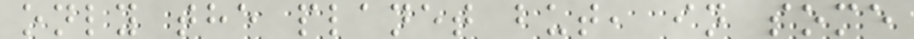only the planet but, in some
